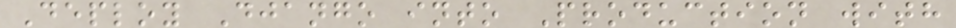Deploy Django into Production with
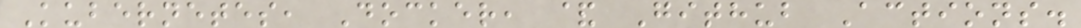Kubernetes, Docker, & Github Actions.
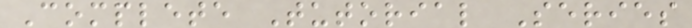Complete Tutorial Series
